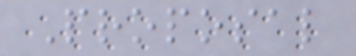Proposal
